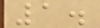1.
